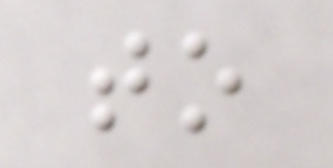to
